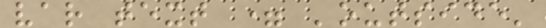var text = 'outside'
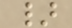}
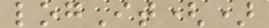logIt()
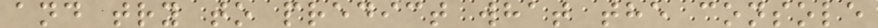and try to predict what the console
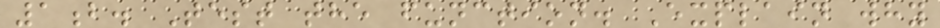1b. Test the function. Explain why
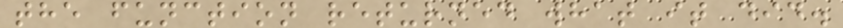the function returned what it did.
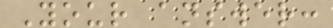Your answer:
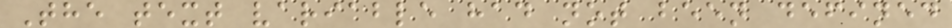The text variable had not been defined
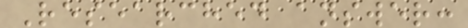Researched answer:
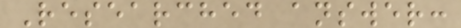Researched answer:
